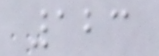123
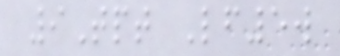9Tpt Lf5w
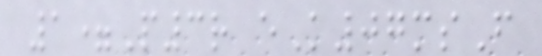1=P3r eK07msF
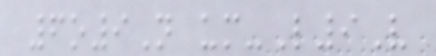6o9N um-L9V
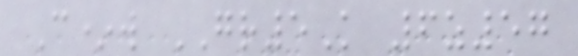C*w GR5K 6z57
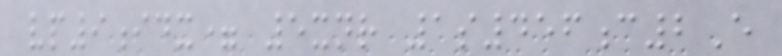vp9idx= 5xnr 1s456c2E
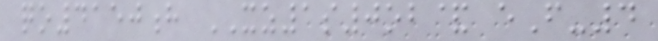qo4150h XZ1s0ob& eF-4
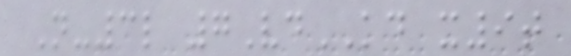N-3l 7VdKD x9t
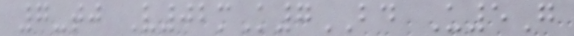7-tj V02mK7BD U5G
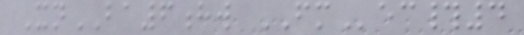XnBA6hw FMec#4
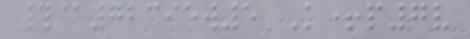#@72395w5 K+p7v
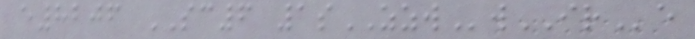e8206 SC6 1sZZWwIRe
